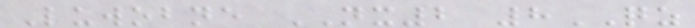Luwobne NX2 8QZ
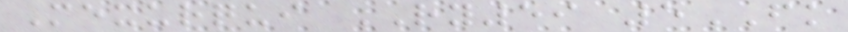Mexurqui RY59 5FK
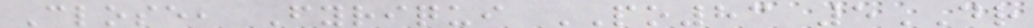Close, Fyriqui PO83 5DR
